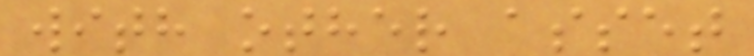with other asset
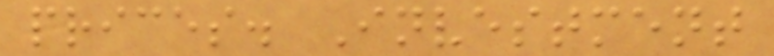prices. Investment
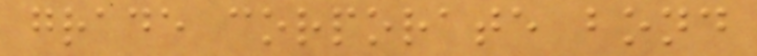grade corporate bond
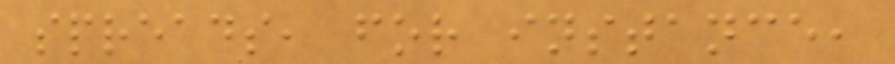spreads, for instance,
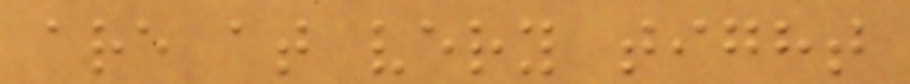are at very tight
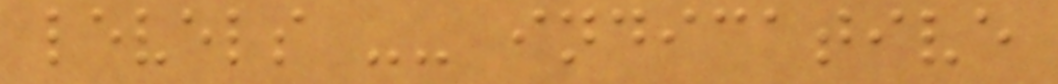levels -- indicative
